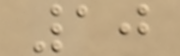10
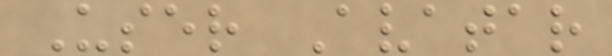User Avatar
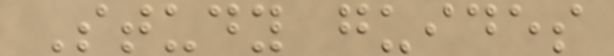Study guides
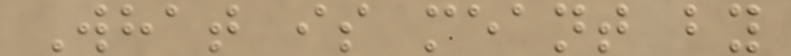What is meant by
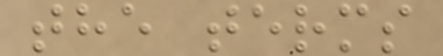the terms
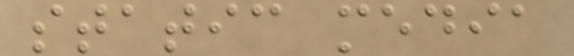static media
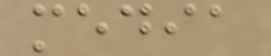media
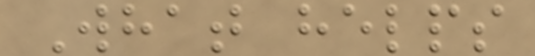What helps
